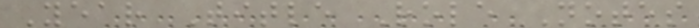Year Title Role Notes
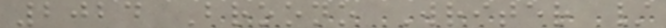2024 Broono Writer /
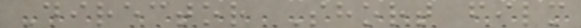Director Short film
